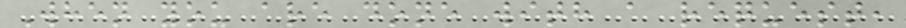When you are done with a request,
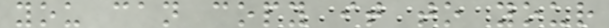you can copy it to your
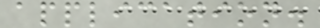application.
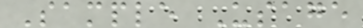Sample Usage
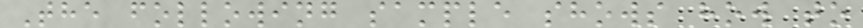The following sample shows how to
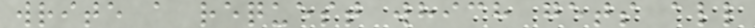write a request which gets all
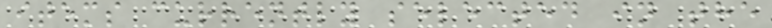items currently selected in the
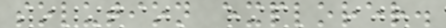solution explorer.
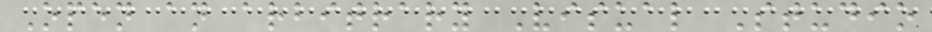Open an arbitrary Visual Studio
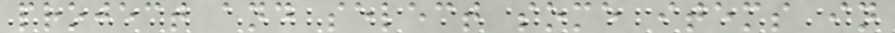project and select some items in
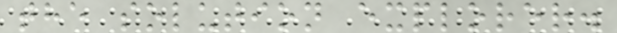the solution explorer.
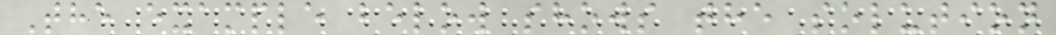The example below shows the solution
